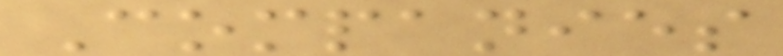Companies
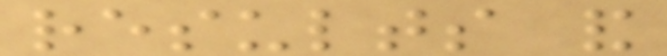results and
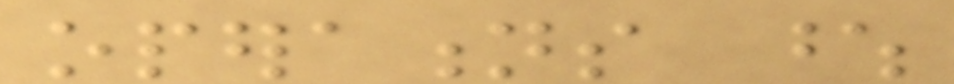operations whose
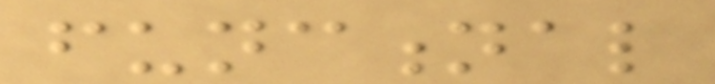functional
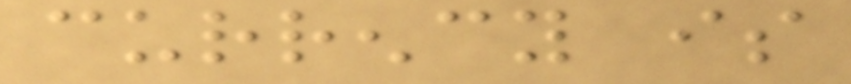currency is
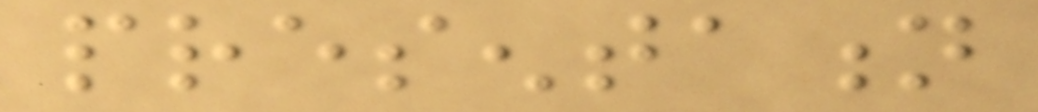presentation
